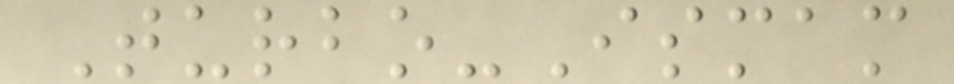Turbo-Ismam
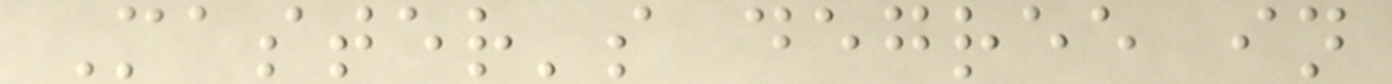Master's degree in
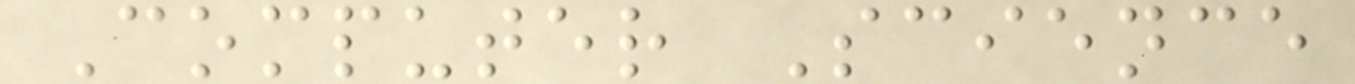Computer Science
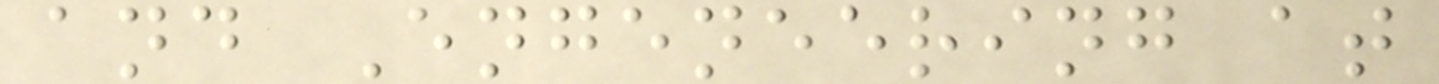and Engeneering at
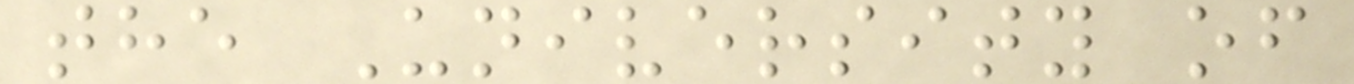the University of
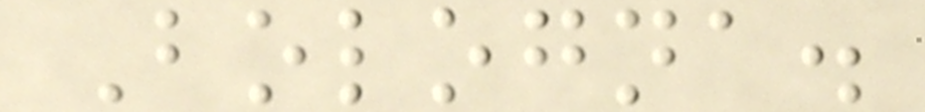Bologna.
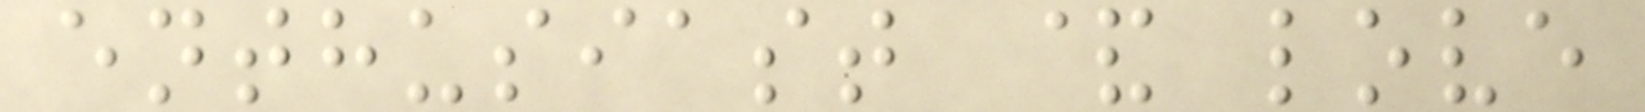enthusiast & love
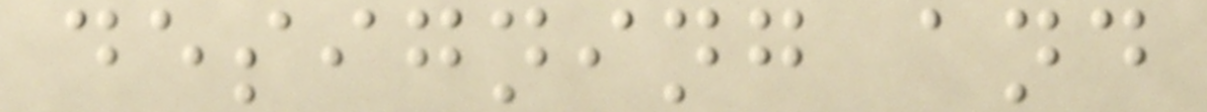designing and
